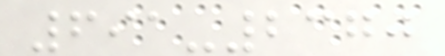691-2370
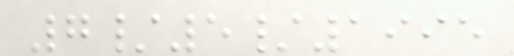7/5/1995
